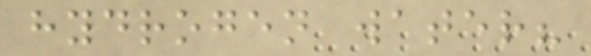hydrogen water?
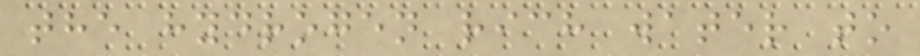the hydrogen rich water to
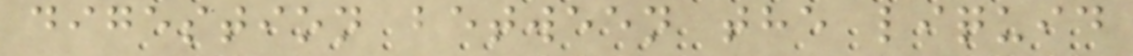digestion between the liquid
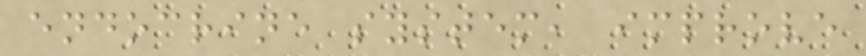endocrine system, improve
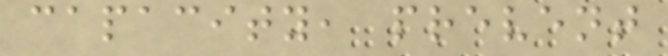capacity, prevent
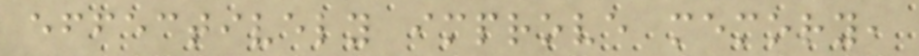effectively improve memory,
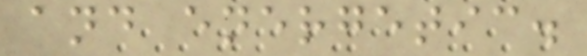and energetic.
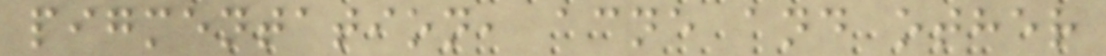pigmentation, acne and other
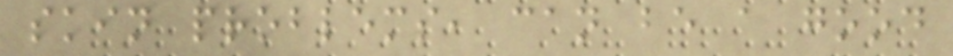skin problems, can be a good
